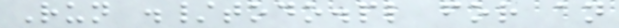Run ./todo.pl for an
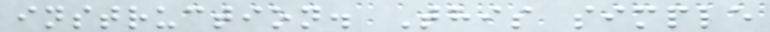instruction. This simple
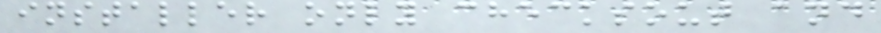installer only checksout and
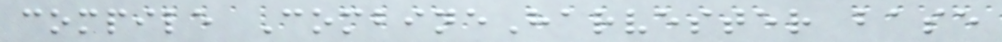compile CombineHarvester base
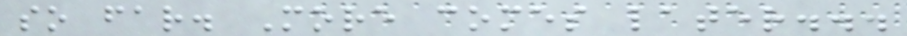so far. More comes later...
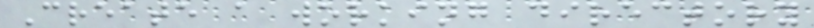Create a working directory
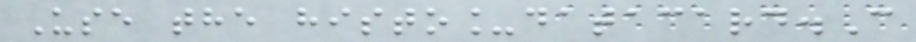Use the histo_datacard.C
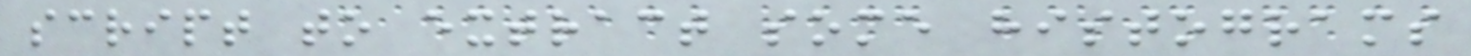script to extract some histograms
